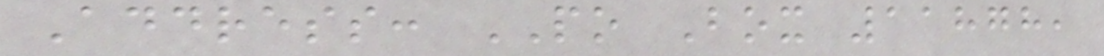Address: PO Box 11878,
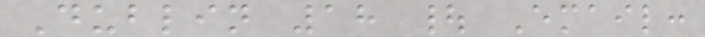Dublin 18 | Email:
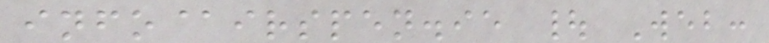info@irspen.ie | Web:
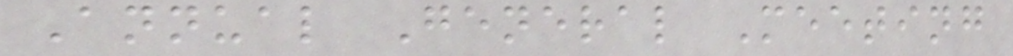Annual General Meeting
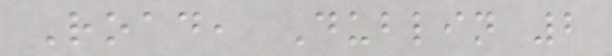Road, Dublin 2
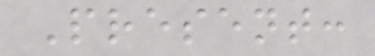Present:
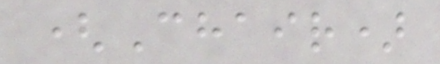(Chair)
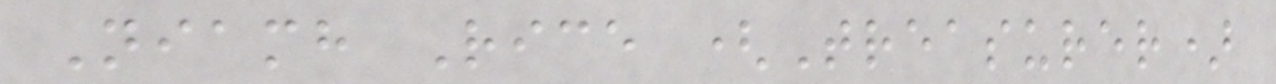Niamh Rice (Treasurer)
